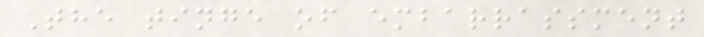The tinge of embarrassment
